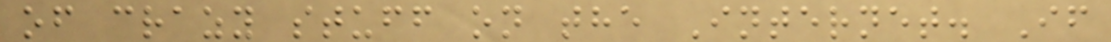of crazy stuff on the Internet. If
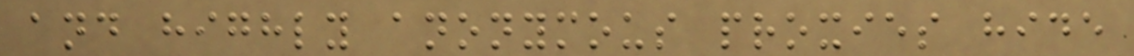and highly anonymous proxies hide
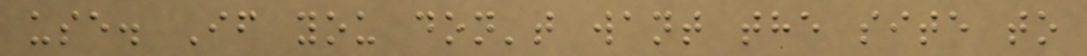use. If you don't want the site to
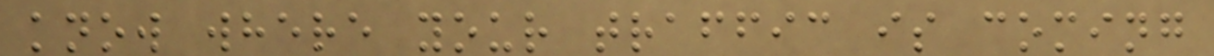know where your traffic is coming
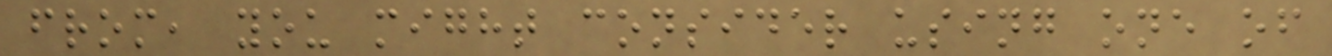from, you might consider using one of
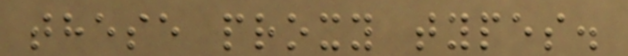these proxy types.
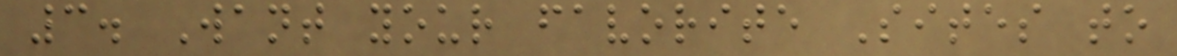3. Want your favorite Sites to
